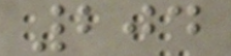204
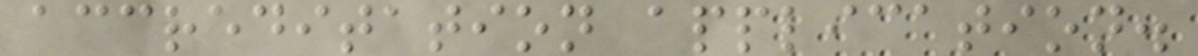accreditation application.
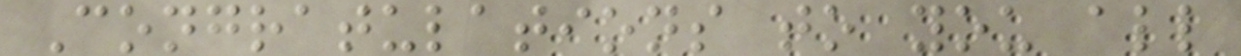Congratulations to you all
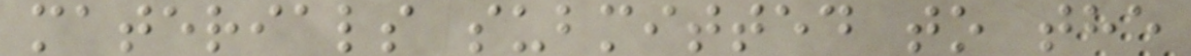materials submitted to the
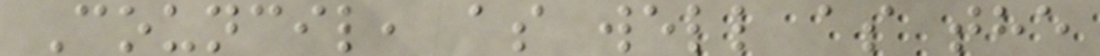Council, as well as the
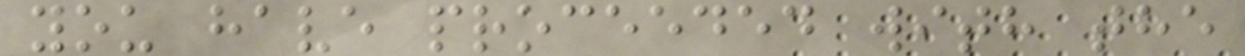you have proceeded with the
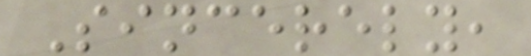Sincerely,
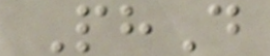PhD
